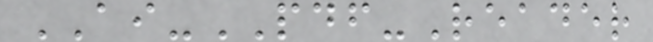AI-PDF-Reader
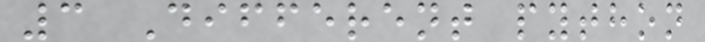3 Different python
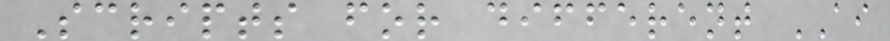Scripts for different AI
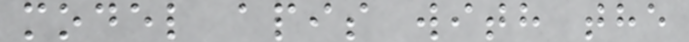model apis with the
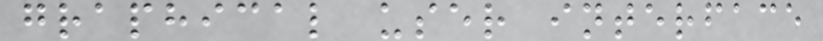graphical user interface
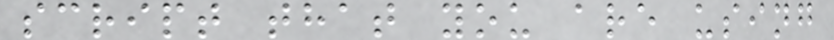script that you are using
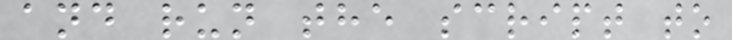and run the script to
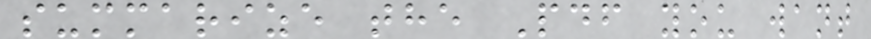summarize the Pdf you want
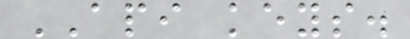API keys.
